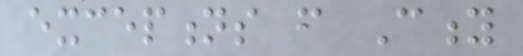exceptions from City
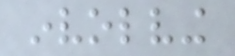involving
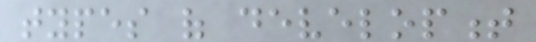types of development
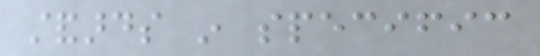standards in specific
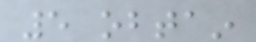5 obtain
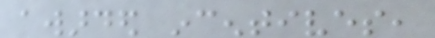awarded incentives,
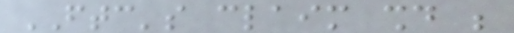FTC's claim should be
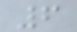6
